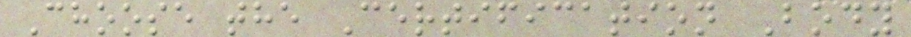Choose the Certification Body
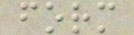form
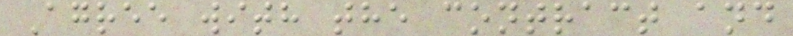Agree with the contract and
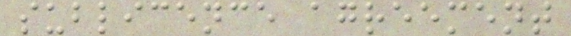sublicence agreement
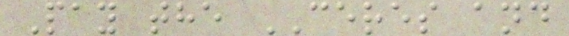Pay the CERES and
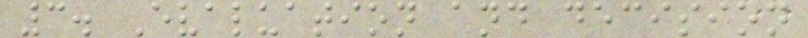3. Evaluation and decision
